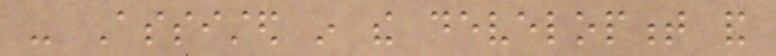- Assisted in the development and
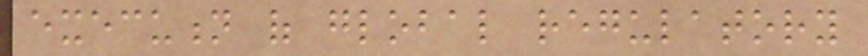execution of global regulatory
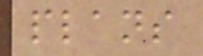plans
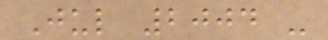Jul 2004 -
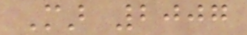Mar 2007
